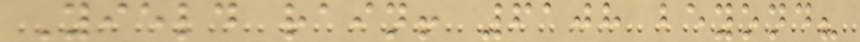Yield rain! 6108 beyond?
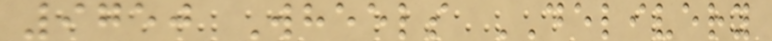9750 Wheels DELIVERY
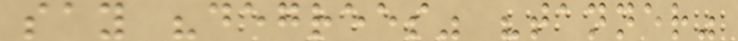say "degrees" "tanner"
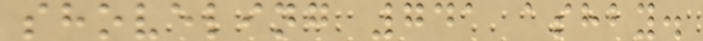shoveling 741 ashby.
